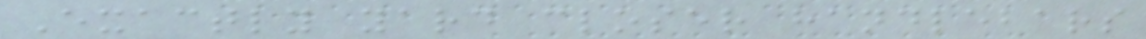Exactly yard closer handlebars
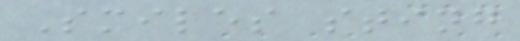Smiles sting
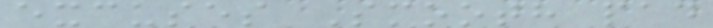excuses Smooth pad
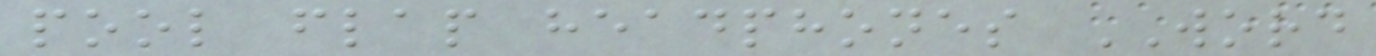pool flap headphones WORD
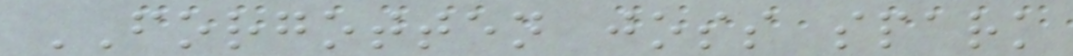FORGOTTEN joss spark
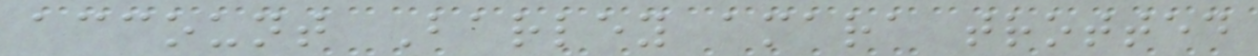account Barley amara trotted
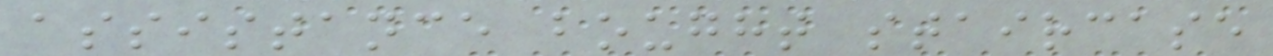assistance bought staircase
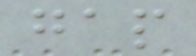gap
